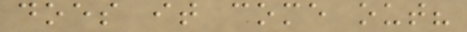does it come out?
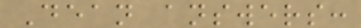Dean answers:
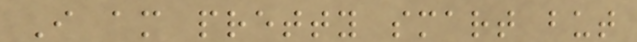I am pretty smart but
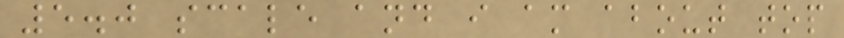5.0 scale and i am about top
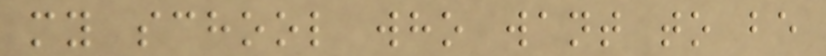my school who want to be
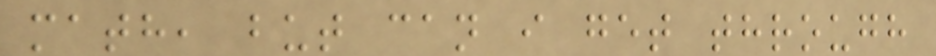math, but can i get through
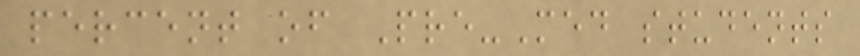percent of Pre-Med students
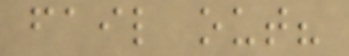fail out?
